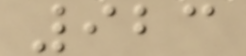923
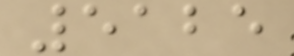5125
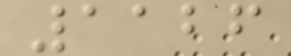1126
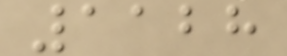1128
